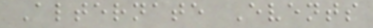Alternate Events
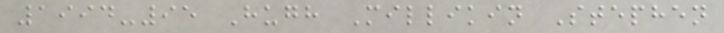1994-95 Hugh Millikin Stephen
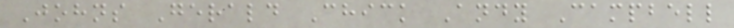Johns Gerald Chick Andy Campbell
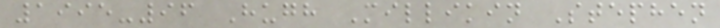1995-96 Hugh Millikin Stephen
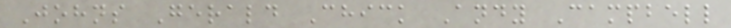Johns Gerald Chick Andy Campbell
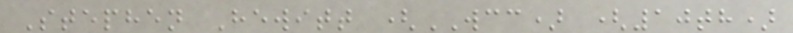Stephen Hewitt (WCC) (10th)
